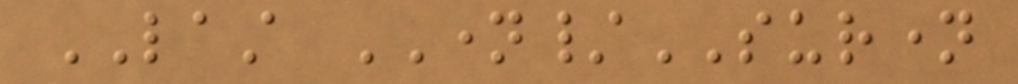LAST NAME/SURNAME
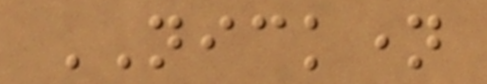NICKNAME
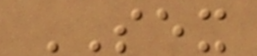SEX
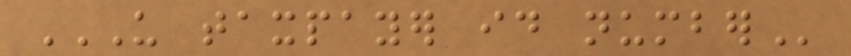US TAXPAYER ID NUMBER
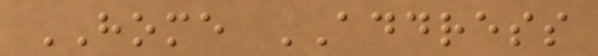HOME ADDRESS
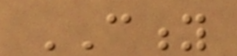CITY
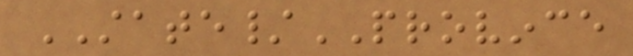STATE/PROVINCE
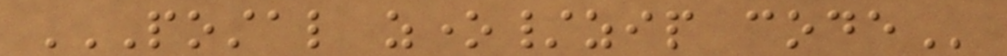POSTAL ZONE/ZIP CODE
